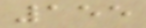155
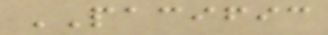PACIFIC
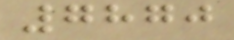7870
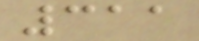311
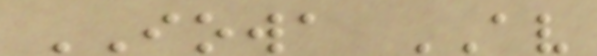IOWA AV
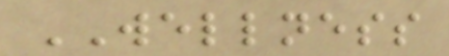WELLNESS
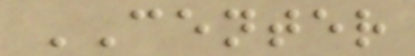CENTER
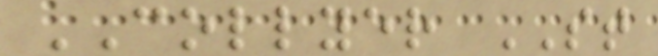COLLYER ST
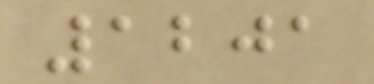1201
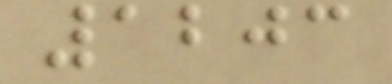1203
